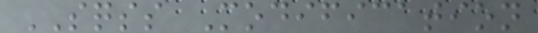SQSS Modification
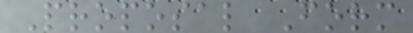Proposal Form
